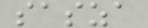sasza
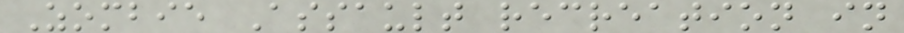Zombie Assault recreation in
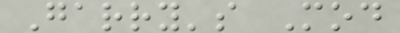Garry's Mod
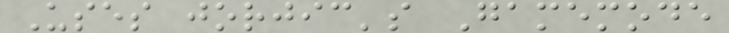Uses jorjic's Gamemode
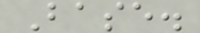Base.
